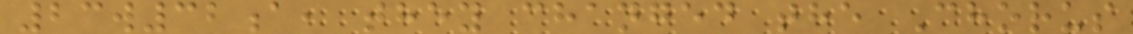23w32a, they changed the Chorus
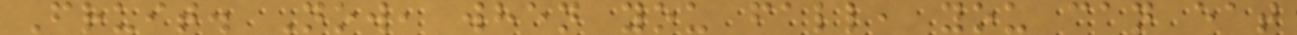Fruit. Now, when you fall, you can eat
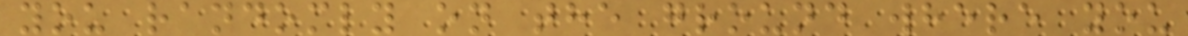you randomly on the ground where you
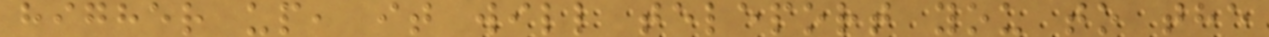higher up, it will teleport you to the
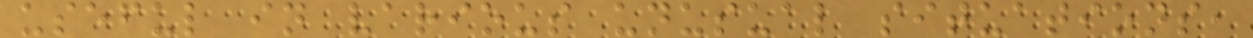useful in various unusual situations,
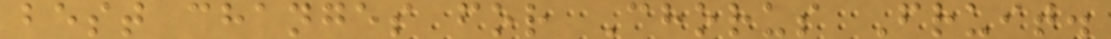best changes for Chorus Fruit.
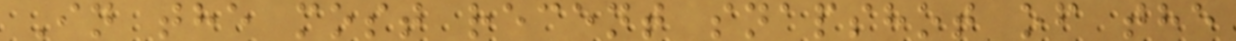In the most recent snapshot of the
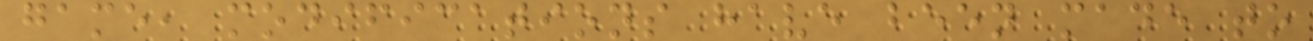game, modifications have been made to
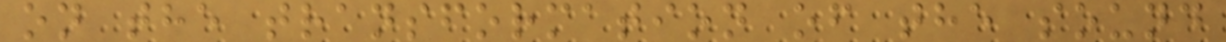on the transformation of the sound
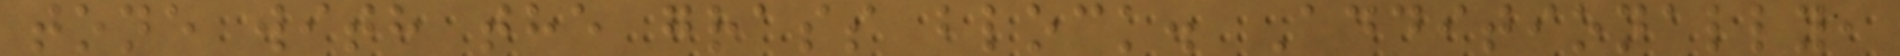tone with the grass block. Additionally,
